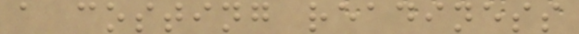a costing readiness
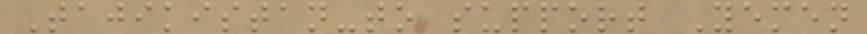Tajikistan-to support Yemen
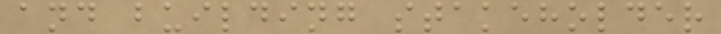and building stakeholder
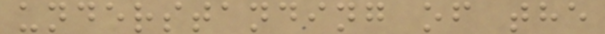understanding of the
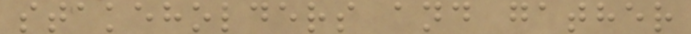stakeholders and gather
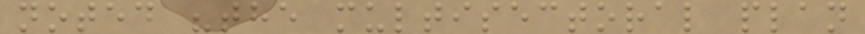noted "the multisectoral plan
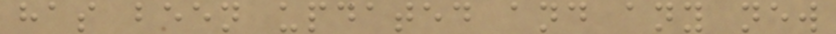has been updated and any new
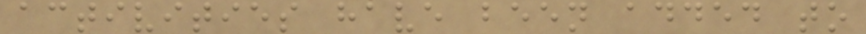activities have been added to
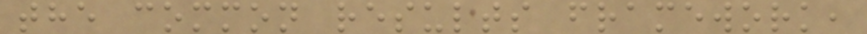the common results framework,
